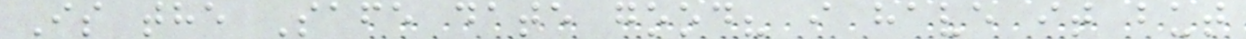Is the Safe date good? i have it but
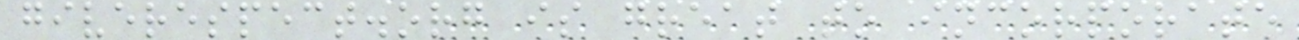giverespect.org is great to incorporate
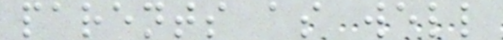parents as well
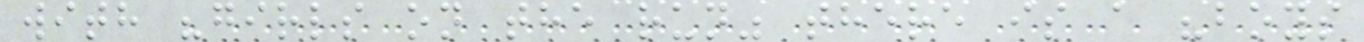with "girls on the run" there is a "boys
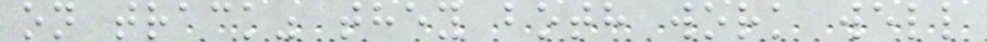on track" they both work well
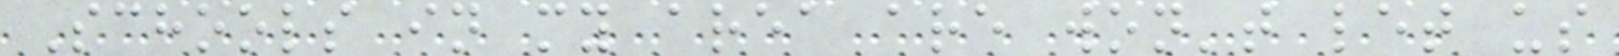Schools in my area are won't let us
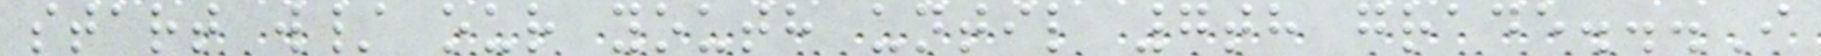start w/ our youth until 7th grade...I
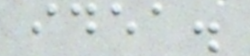idea.
